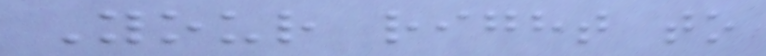Your right to
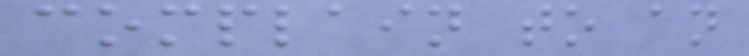complain to an
